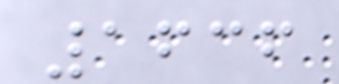1636
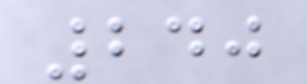240
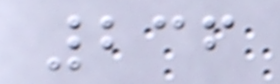236
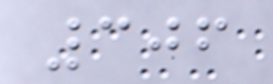306
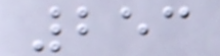253
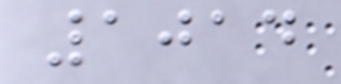1014
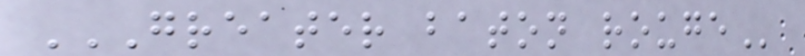GREATER BATON ROUGE
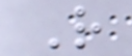R
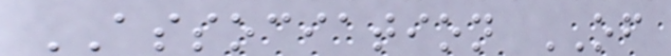ASSOCIATION OF
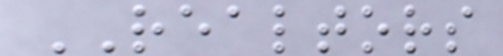REALTORS
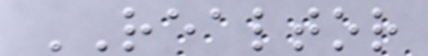REALTOR
